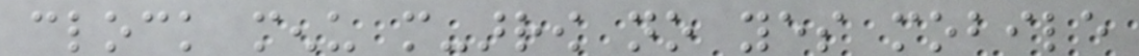clock menu more-arrow no yes mobile
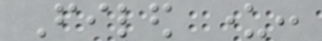Filed under:
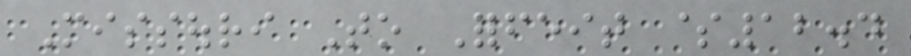Missouri To Forfeit $12.4
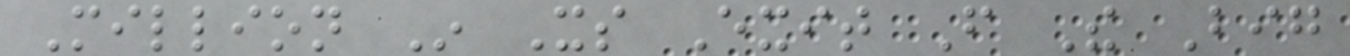Million In Its Exit From The Big
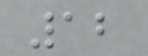12
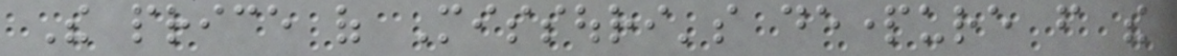The price of Missouri's departure from the
